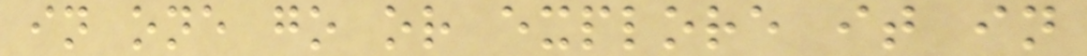in one go or explore it in
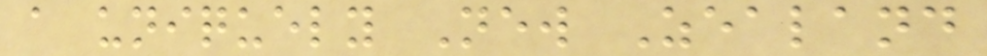a uniquely New Zealand
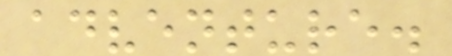adventure.
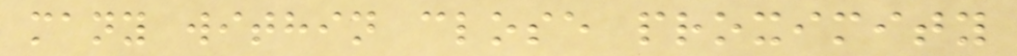many within close proximity
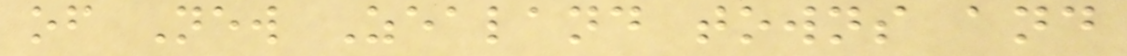of New Zealand towns and
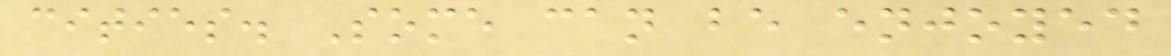cities. Some can be enjoyed
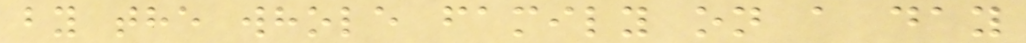by the whole family on a day
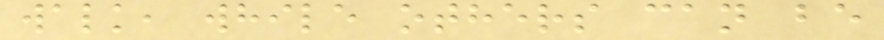walk, while others can be
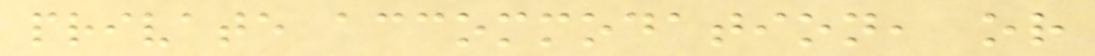private accommodation, or
